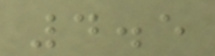4.5
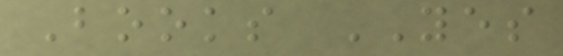Books YES
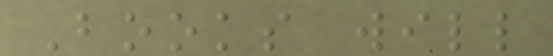Books will
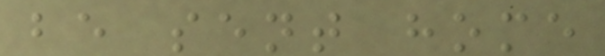be sent home
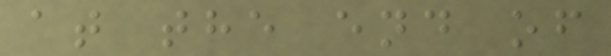at the end of
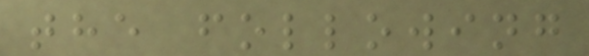the following
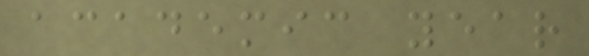academic year
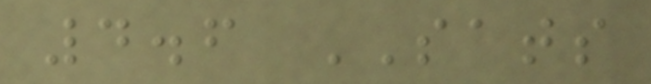4.6 SATS
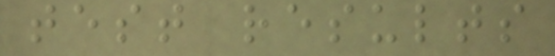test results
